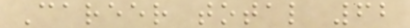Career total 62
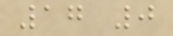17 0
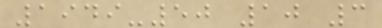1949-50 10 3
